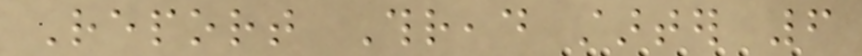Report Thread starter 6
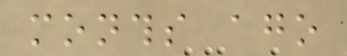months ago
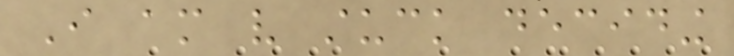I am very stuck deciding
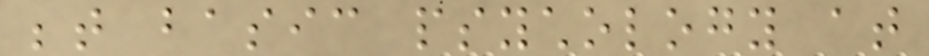between basic psychology at
